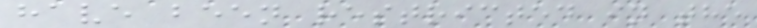have been restricted in the
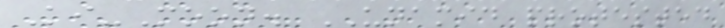Ki-Moon. UNAMID protested
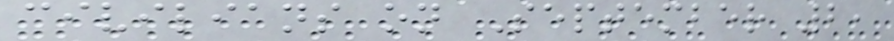civilians on September 2,
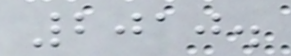2010.
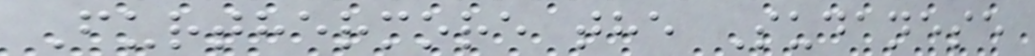Furthermore the Sudanese
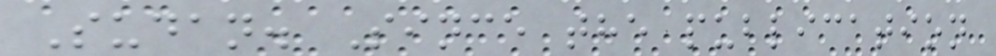Sudan. Since the publication
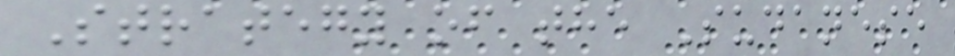Strategy of the Sudanese
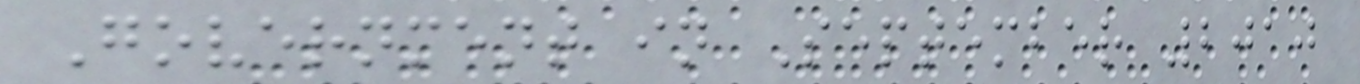Government in September 2010
